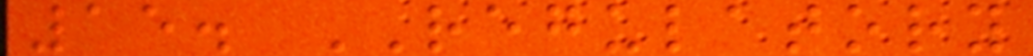15. REGULATORY
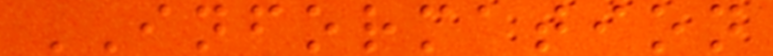INFORMATION
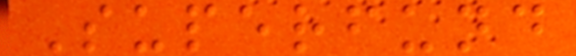Superfund
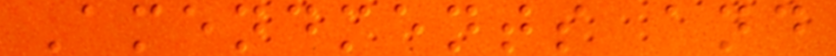Amendments and
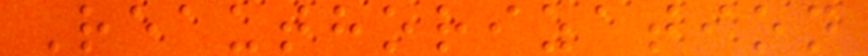Reauthorization
